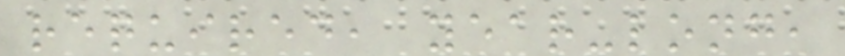required, year-long,
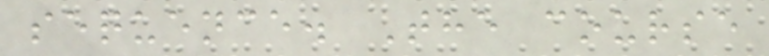sequence. The course
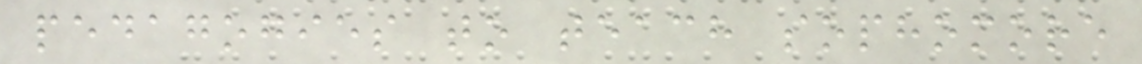pedagogies to teach sophomore
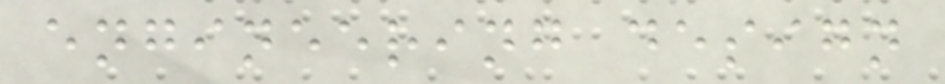engineering design
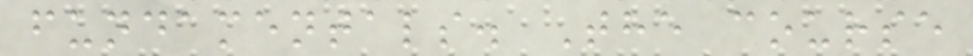fundamentals. The course
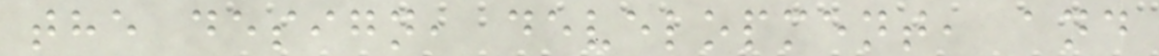the design, development, and
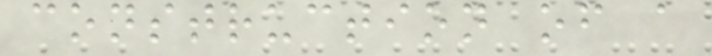construction of a
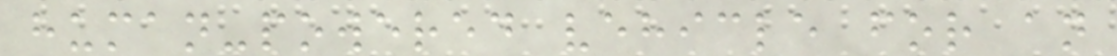human-powered vehicle for an
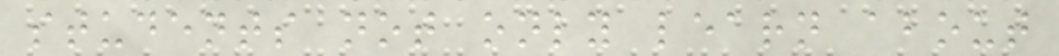students not only learn about
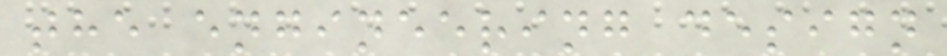the engineering design
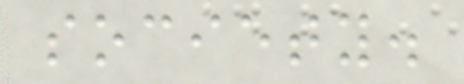society.
